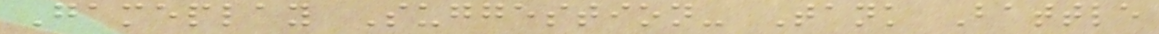Gameplay Suggestion- Tank Battle
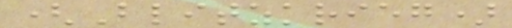(Blitzkrieg)
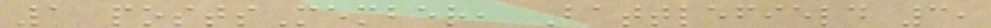1 postsMember, Battlefield 3,
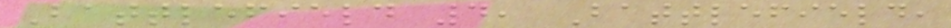Battlefield 4, Battlefield,
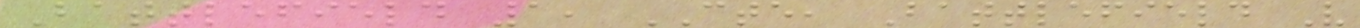Battlefield 1, CTE, Battlefield V
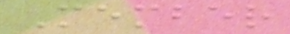Member
